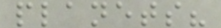planets?
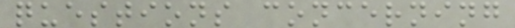questions concerning
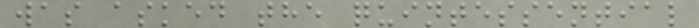was asked the quintessential
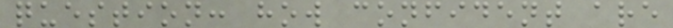question: how confident are
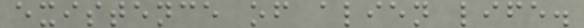existence of alien life.
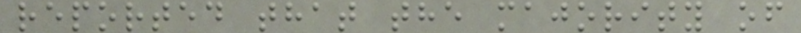reported that the majority of
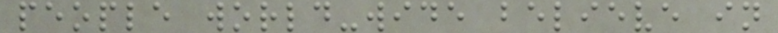people world-wide believe in
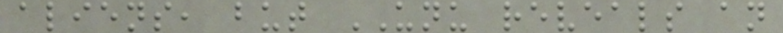aliens, but UNU reveals an
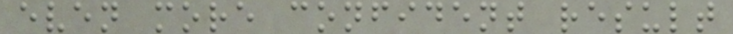even more confident result
